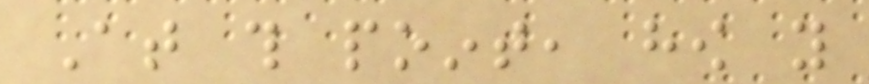At this point, how you
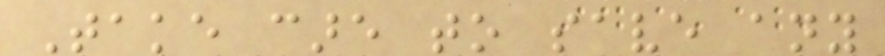Take care to save any
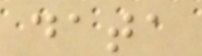data
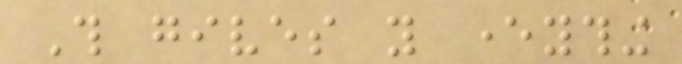This gives you everything
